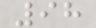98
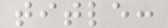title:
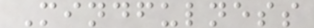Mindfulness
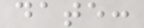date:
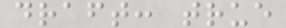draft: true
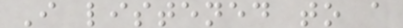I listened to a
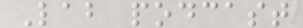Lab podcast
